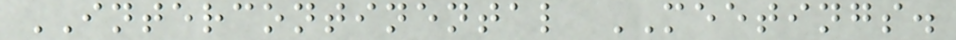INTERCONTINENTAL MEETINGS.
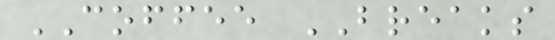COFFEE BREAKS
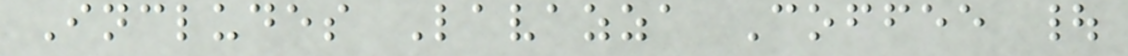Includes Lavazza Coffee |
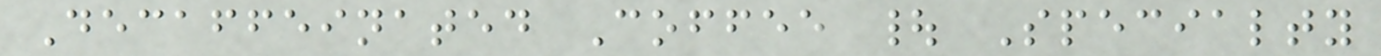Decaffeinated Coffee | Specialty
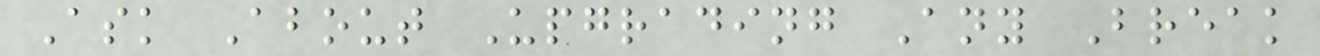Ask About Upgrading Any Break
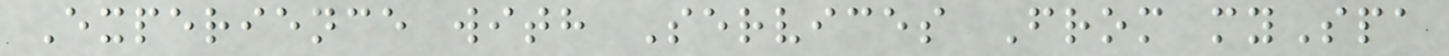Experience with Services From mySpa
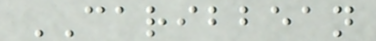CARIBBEAN
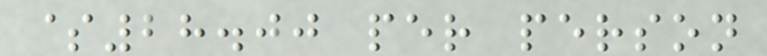$28.00 per person
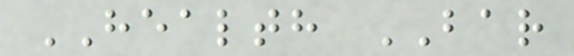HEALTH BAR
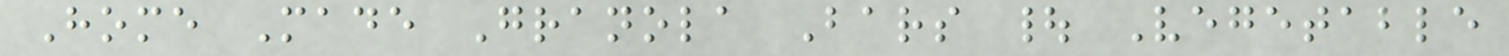Home Made Granola Bars | Vegetable
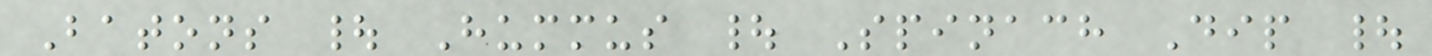Batons | Hummus | Spinach Dip |
